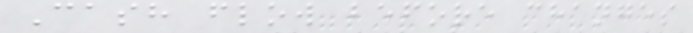Cash flow before changes
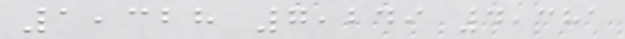1,328 7,249 4,381
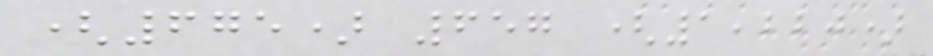(675) 657 (1,220)
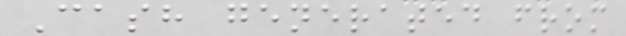Cash generated from
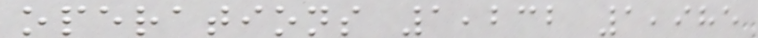operations 1,232 1,985
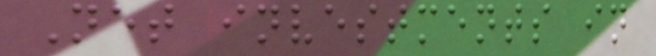Net investments in
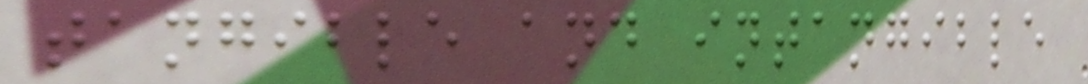tangible and intangible
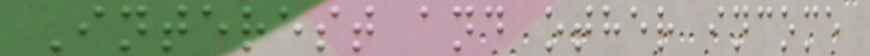Interest and other income
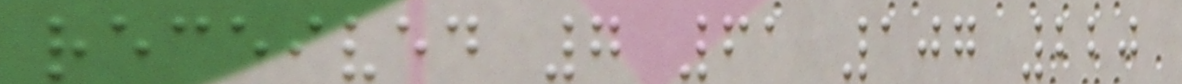received 7 61 107 220
